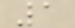1
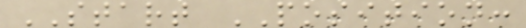START POSITION:
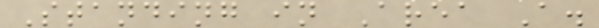Standing in Area A.
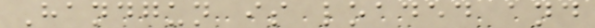Handgun is loaded and
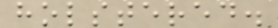holstered.
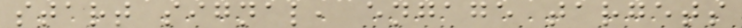start signal, engage targets
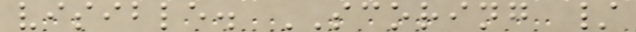visible. SCORING /
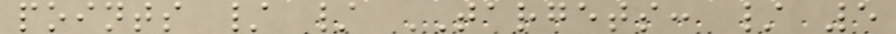points / / TARGETS: / 5
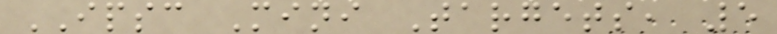IPSC Mini Targets, 5
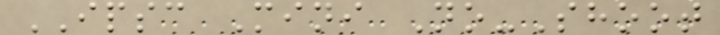IPSC Mini No-Shoot
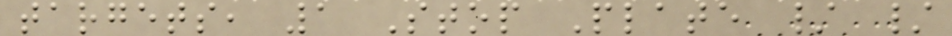targets, 1 Stop Plate / /
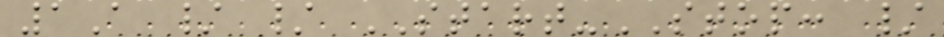1A / / START-STOP: /
